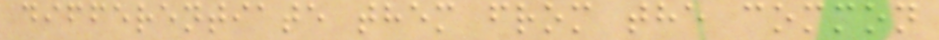differentiate them from the common
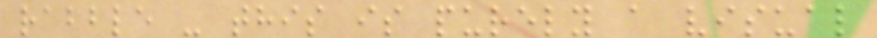rabble - this is purely a visual
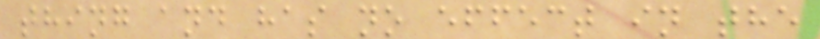thing and has no effect in the
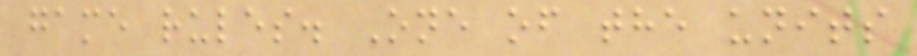game rules. One of the units
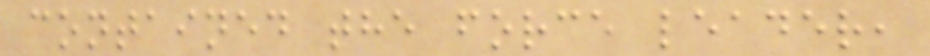contained the force leader,
